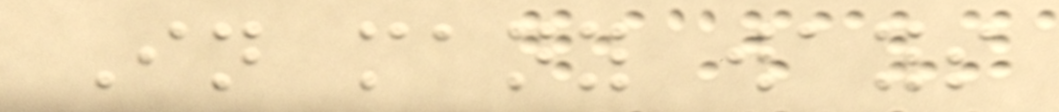In many ways
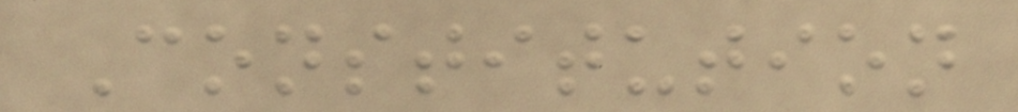Constitution
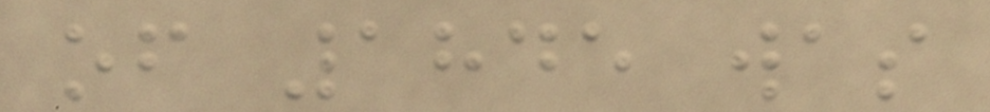of 1845 was
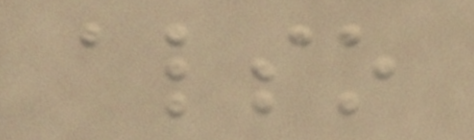also
